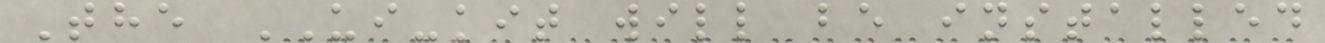The UI-kit will be installed
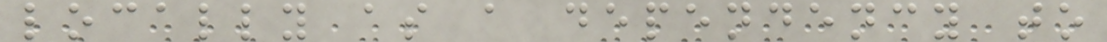locally as a dependency to
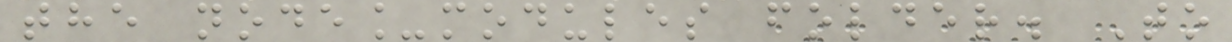the node_modules folder. To
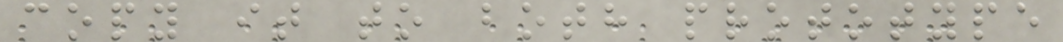copy it to both prototype
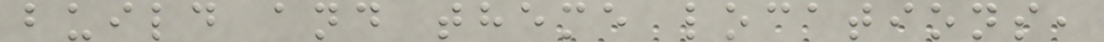build and theme locations,
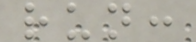run:
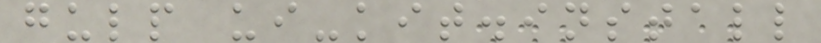gulp ui-kit.install
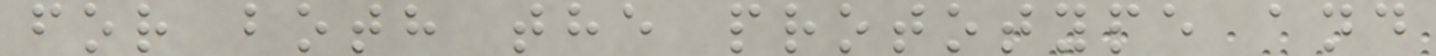for both the prototype and
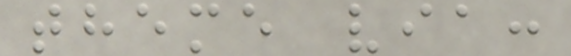theme via:
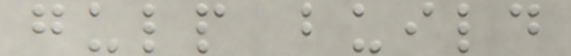gulp build
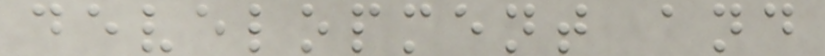development and
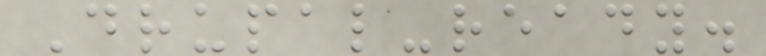Drupal-ready.
